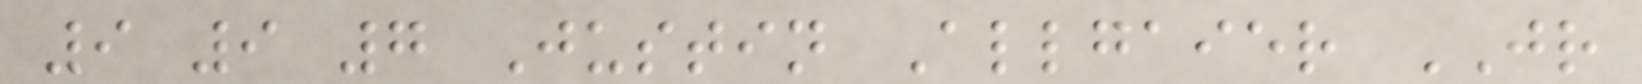9 9 7 Justin Allgaier JR
